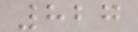827
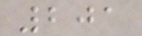201
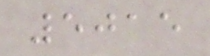5015
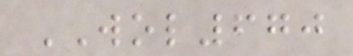WOL670
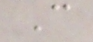C
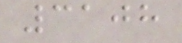3108
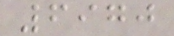6970
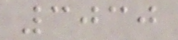3030
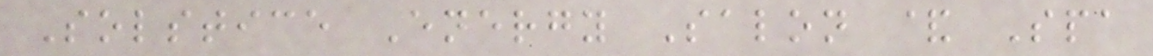Solstice Energy Salon & Spa
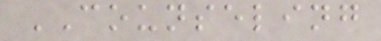COUNSELING
